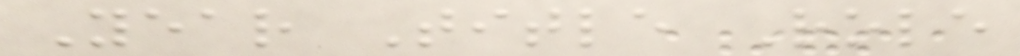Year Title Role
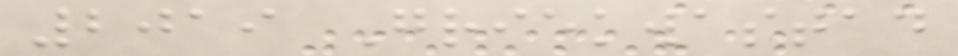2019 Griekwastad
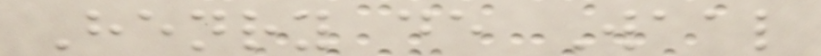Henry de Waal
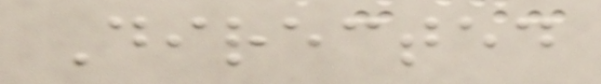Directed
